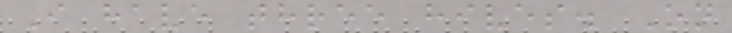I have three hives. On
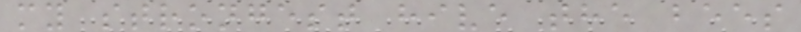my strongest hive the bees
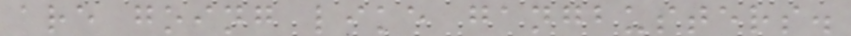are going like gangbusters.
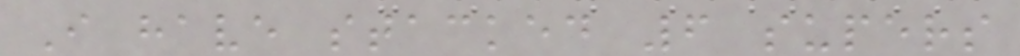I have stacked 6 supers
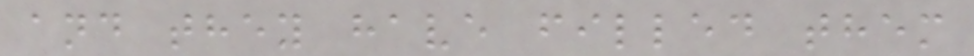and they have filled them
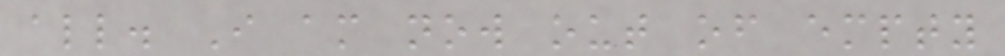all. I am now out of empty
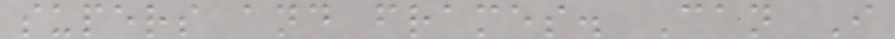supers and frames. Can I
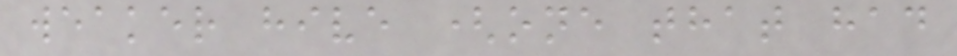weaker hive (one that had
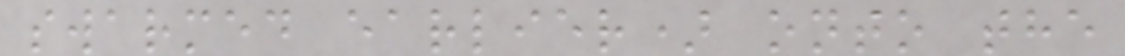swarmed earlier) onto the
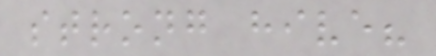strong hive?
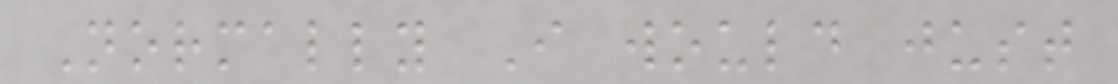Normally I would just
